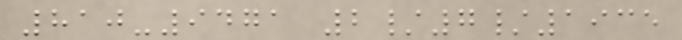810-9471 2/7/1935
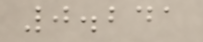0.241
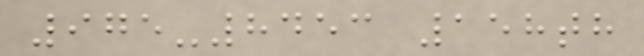975-8453 158th
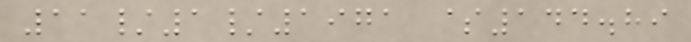11/1/1971 $144.89
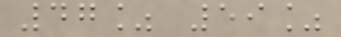47% 59%
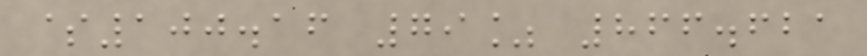$100.16 79% 866.621
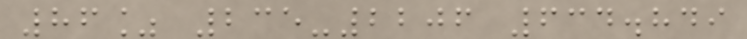86% 235-2206 634.849
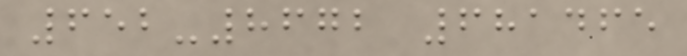652-8672 681465
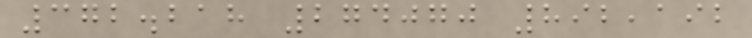372.218 274070 892,192
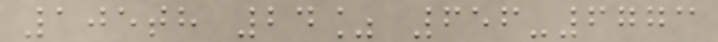105th 24% 656-6773
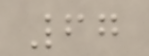67
